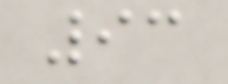93
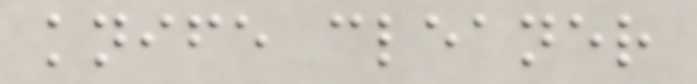knife cleaner
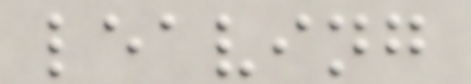leaving
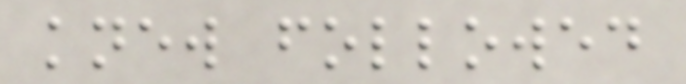knew followed
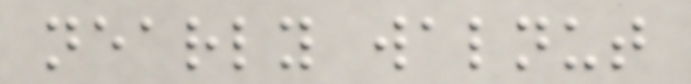nearly walnut
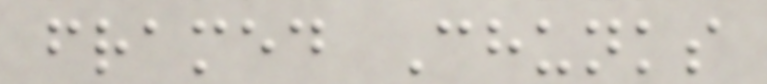framed Chunks
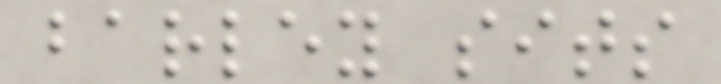barley sits
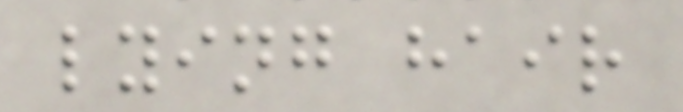lying hair
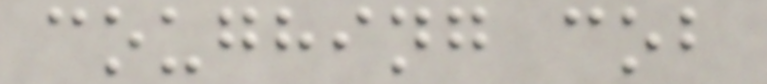coughing cob
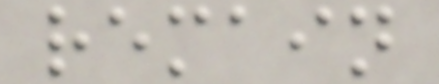remain
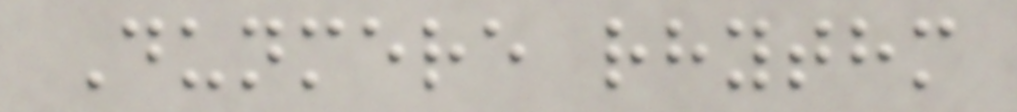Dunmere rhythm
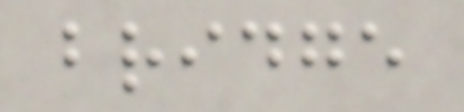bridge
